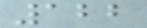122
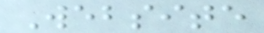Website
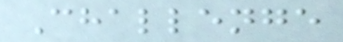Challenge
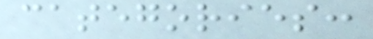categories:
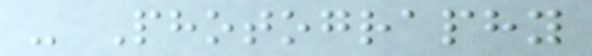- Photography
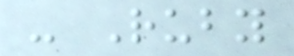- Ruby
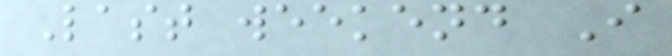Last weekend I
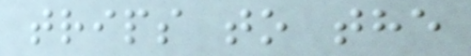trips to the
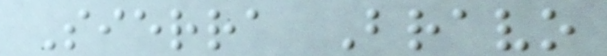Sierra Bravo
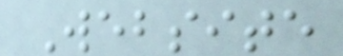Website
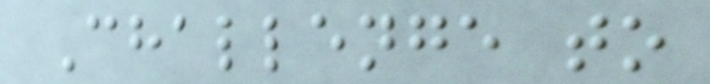Challenge to
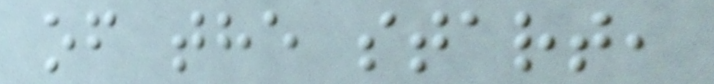of the start,
